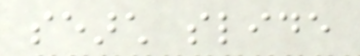search slide
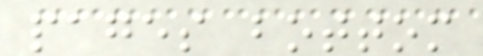pages bottom
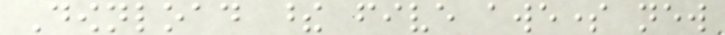Download these five awesome new
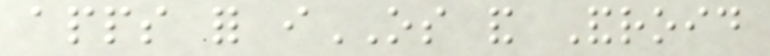apps for iOS and Android
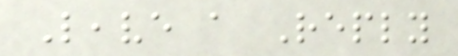Leave a Reply
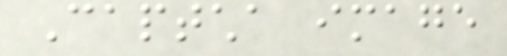Captcha image
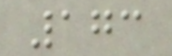173
